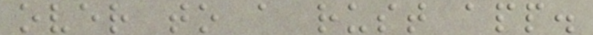over to a rust app.
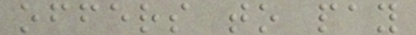offers to pay
